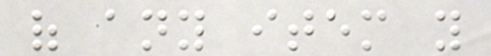of any item you
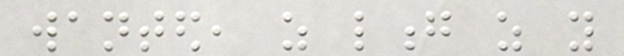wanted, as long as you
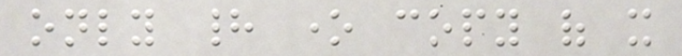only had one copy of it
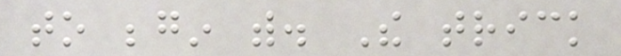to begin with. The trick
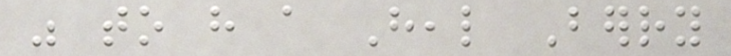was to have a Heal Berry
